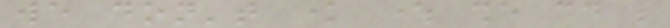we don't know where she could be
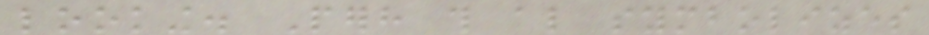looking. Perhaps this also symbolizes
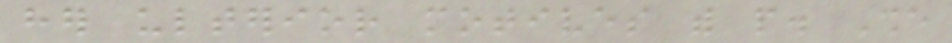her ulterior motives with people. She
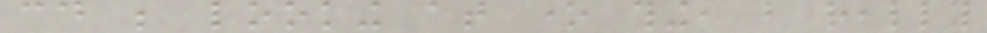could be looking at one thing, but really
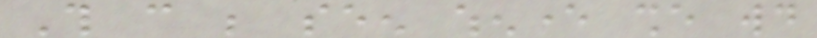This can be seen whenever she would
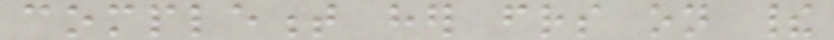complement her friends on their
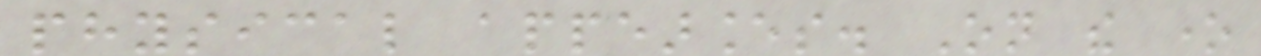physical appearances. On the one
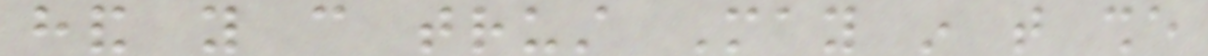hand you can trust May in that she
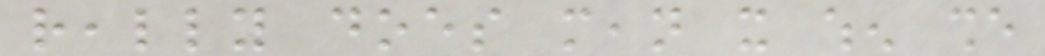really does mean it when she
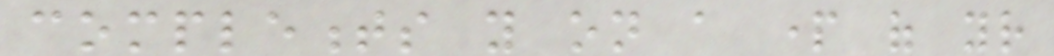complements you on a part of your
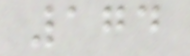174
